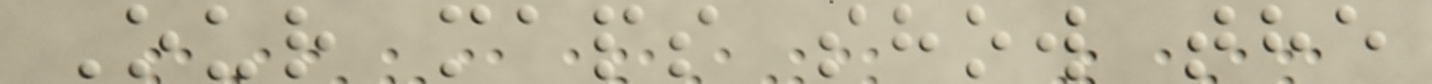Our maps show the
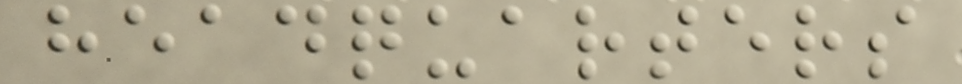headquarters
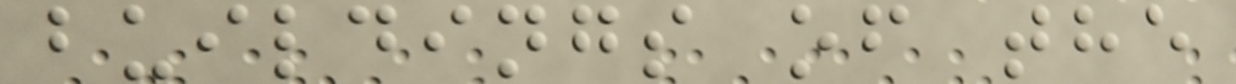buildings of the
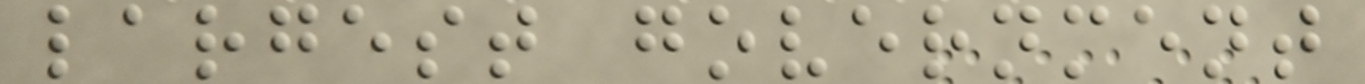largest government
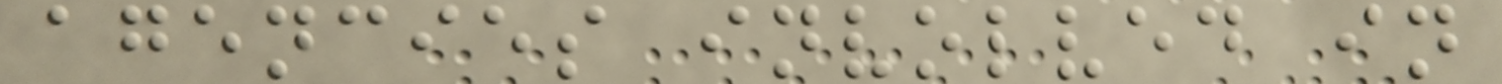agencies involved in
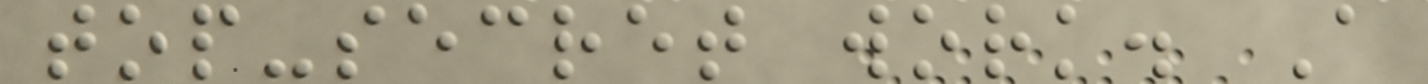top-secret work. A
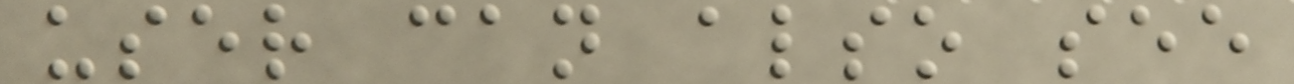user can also see
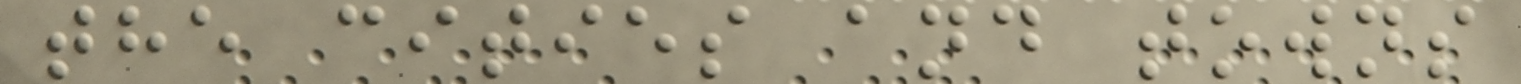the cities and towns
